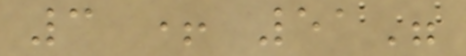3 + 51"
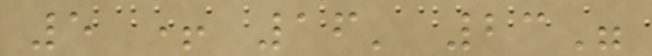5 + 16' 23"
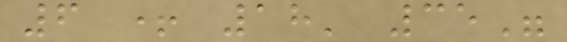6 + 18' 35"
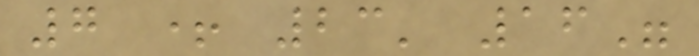7 + 23' 16"
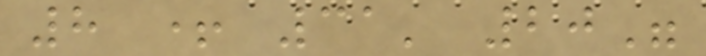8 + 31' 20"
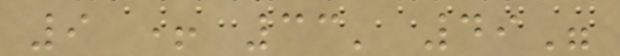9 + 33' 49"
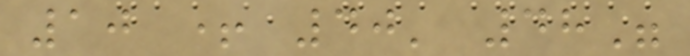10 + 40' 48"
